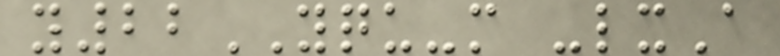y22YQU-m -lxA
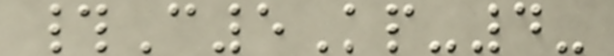#C5Kp-4-
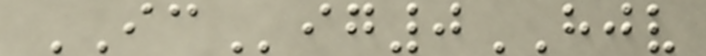ICig0HJV
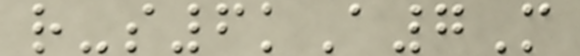r-s6kA7M
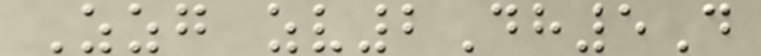Zzg zv2Dh5D
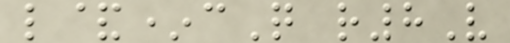l&*cQ r8V
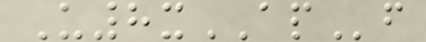U8xAPf
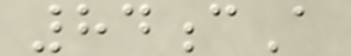84cA
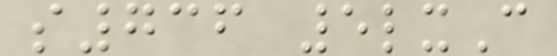s736 5lxC
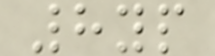8yp
